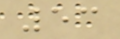53
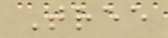Tree
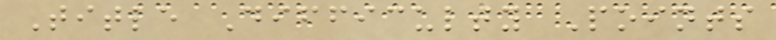Title Difficulty Points
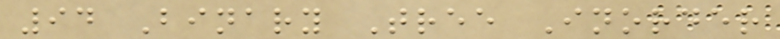94 Binary Tree Inorder
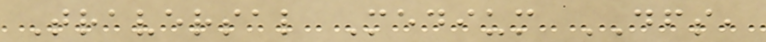Traversal Medium DFS,
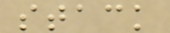stack
